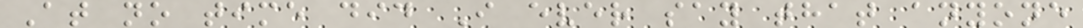At no time did I ever say that anyone
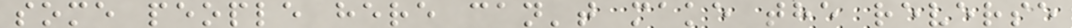some people here can't make the reverse
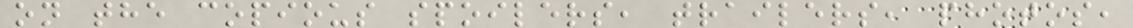on the copious spoilers, trailers, photos,
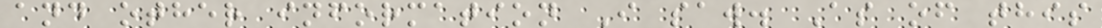and other information I saw. As of this
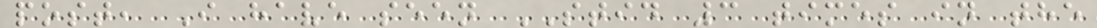post, I have seen STID 3 times in the
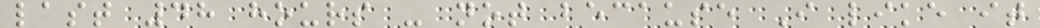last 48 hours - not because I like it
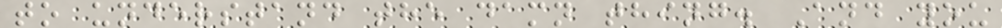to understand the damn thing. And you
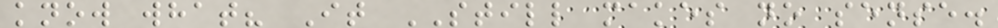know what? It STILL makes no sense.
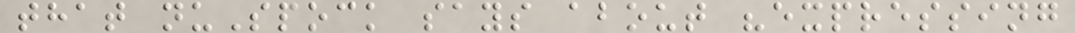that nuSpock says about "expressing
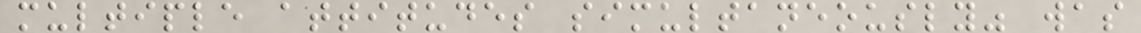multiple attitudes simultaneously" was
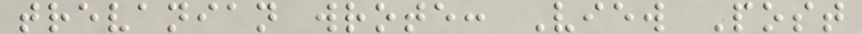trevanian wrote: View Post
